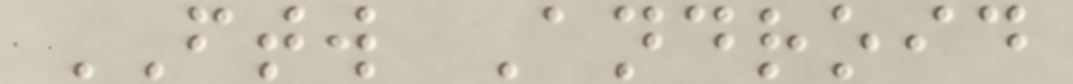FTW Android
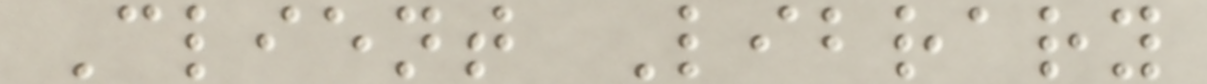Client Library
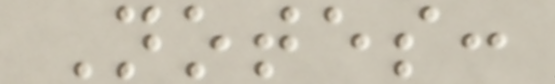Notes:
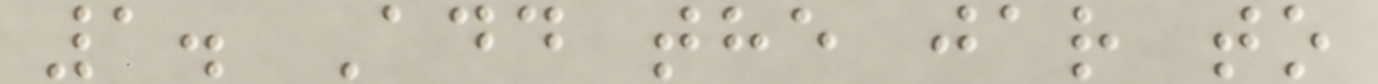1. Add the jar to
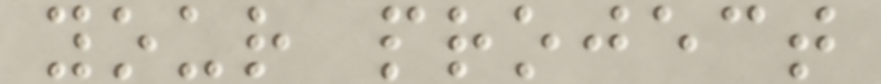your project
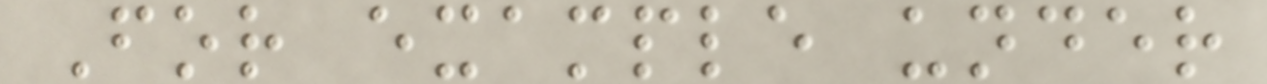For example under
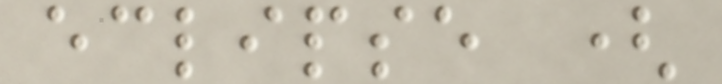eclipse (
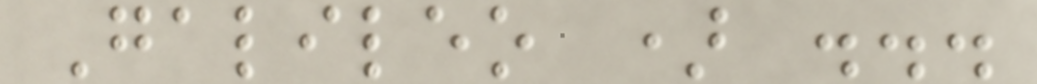Galileo ) ...
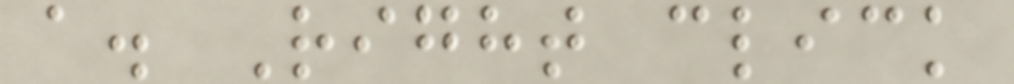a. Right click
